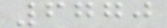6770
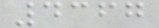4367
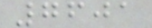7601
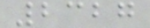2327
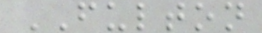FULTON
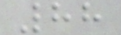88
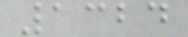1324
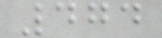474
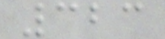323
